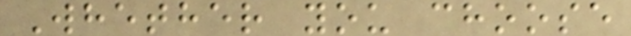Whether you choose
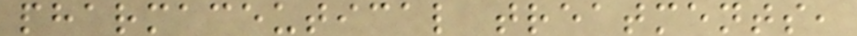pharmaceutical treatments,
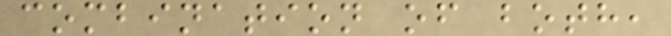combination of both,
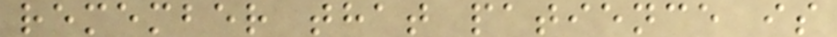remember that patience is
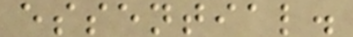essential.
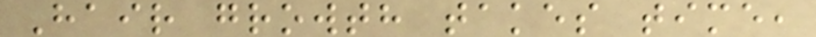Hair growth takes time,
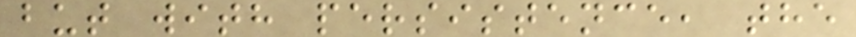but with persistence, the
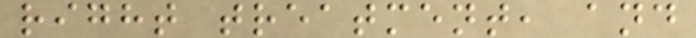right treatment, and
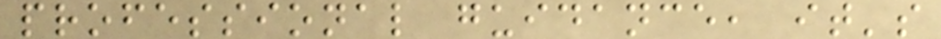professional guidance, it's
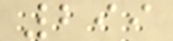299
